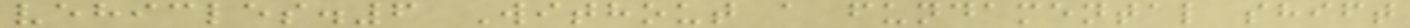vehicles.6 Without a fundamental shift
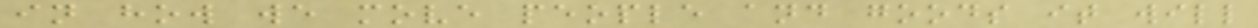in how we move people and goods it will
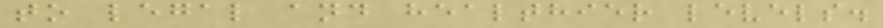to legal and healthier levels.
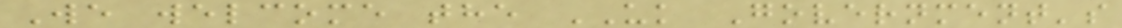We welcome the UK Government's
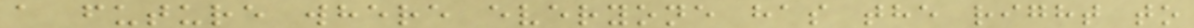a future where everyone has the right to
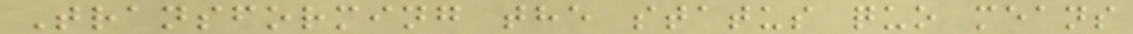Transforming the status quo means
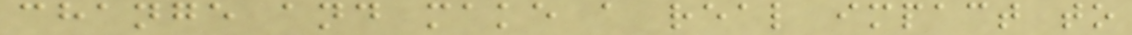change and make a real impact to
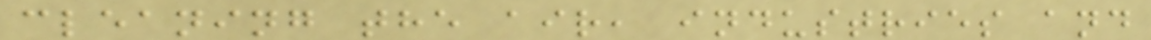cleaning the air, industries and
